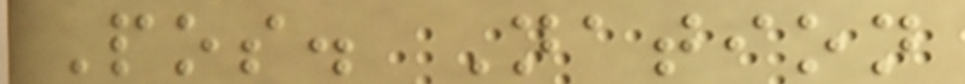Pos. Nation
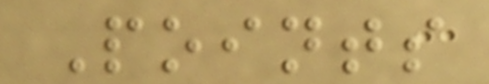Points
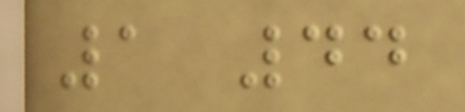1 44
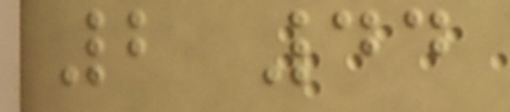2 44
